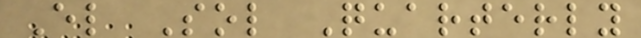El Sol Quarterly
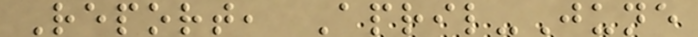Report, April-June
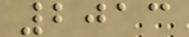2013
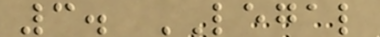3. LEGAL
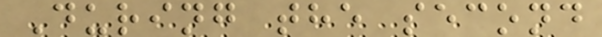During the second
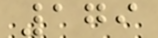179
